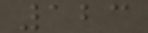123
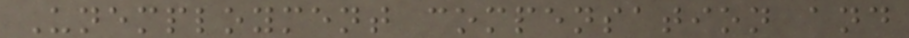Unemployment compensation and
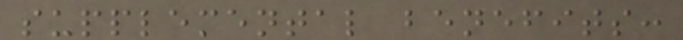supplemental benefits:
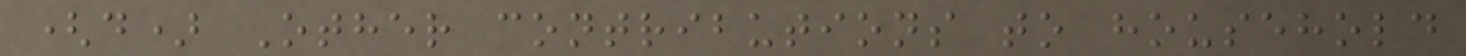(d) Other contributions to household
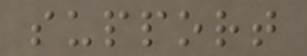support
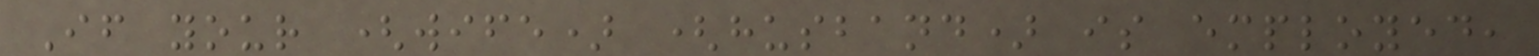If your (wife) (husband) is employed,
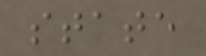state
